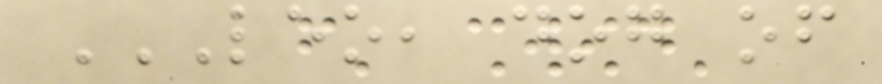LEO, DOG OF
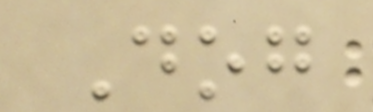Dog
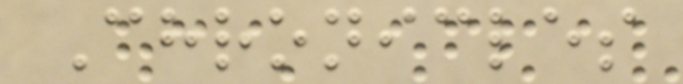Chronicles
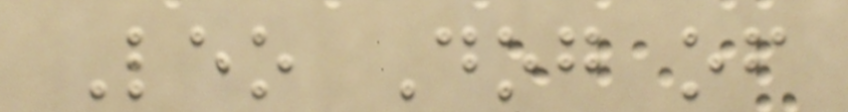Leo Dog of
